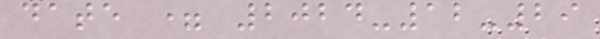date = 2024-12-29
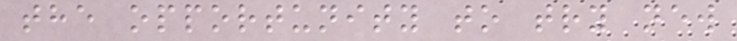the opportunity to try new
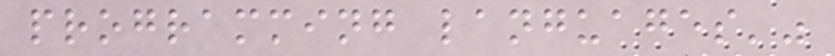programming languages'"
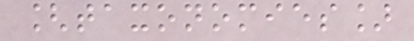[taxonomies]
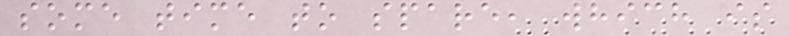some time to spare, which is
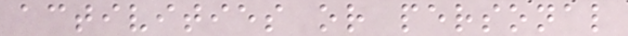activities or personal
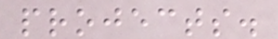projects.
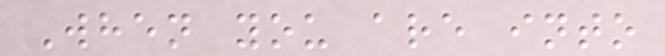When you are into
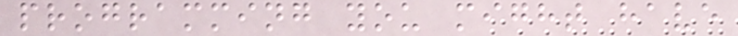programming you might have
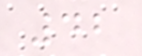42
